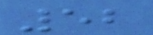52
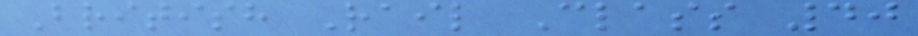British Rail Class 40
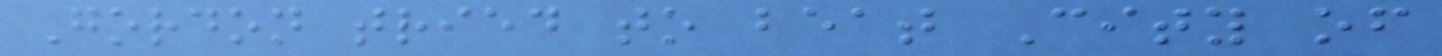Gordon tried to beat City of
